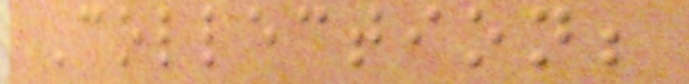Collection;
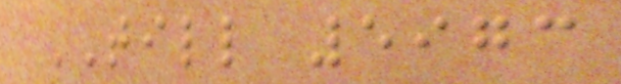TILL 5973
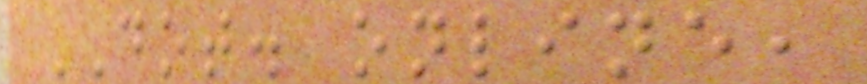DOT. online,
